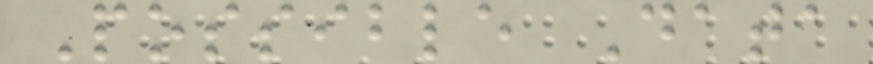Possible Data
